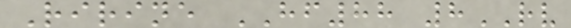Ririne HF88 8RV
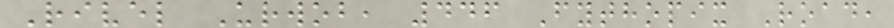Rivel Urwob, 446 Fythopix Road,
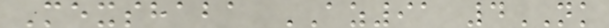Mexshaba AZ91 4NK
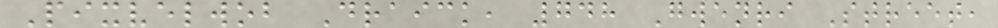Pixvelwob Draick, 748 Gwenri Street,
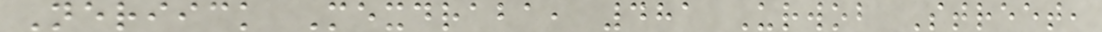Neriick Mexdraba, 481 Urwob Street,
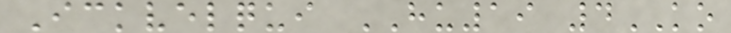Ickvelqui HU19 4KO
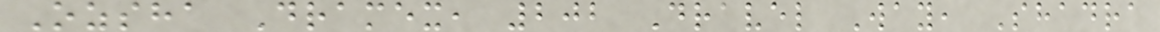Ozsha Dramex, 202 Dravel Way, Shadra
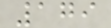179
